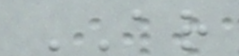AR
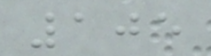105
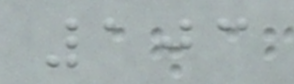103
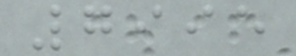7995
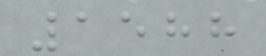1588
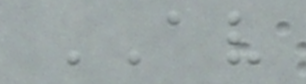AV
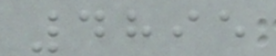4895
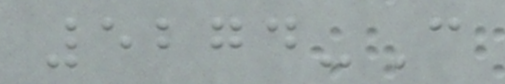5274-C
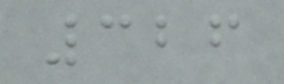326
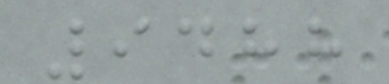9488
